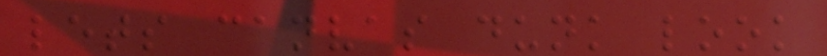lets canvas dunk look
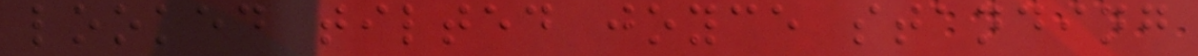looked tilted joyce standing
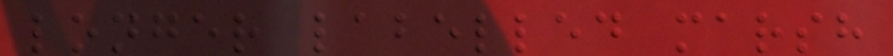longer labelled marsh
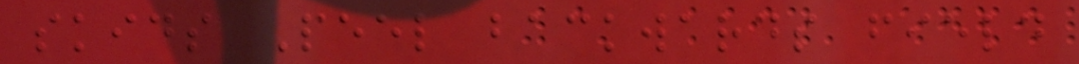skids Peel backwards field
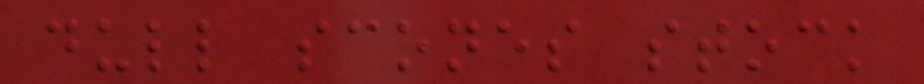dull scones stock
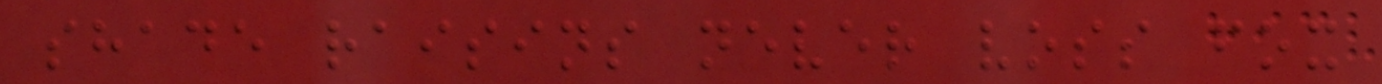shade raisins never voss fox
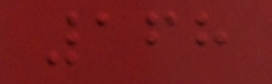168
